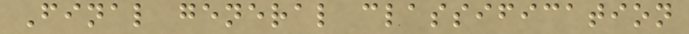Final general classification
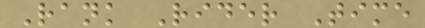Rank Rider Time
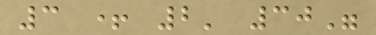3 + 2' 30"
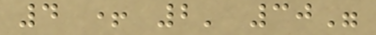4 + 2' 30"
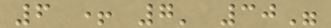6 + 7' 30"
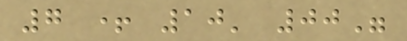7 + 10' 00"
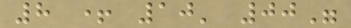8 + 10' 00"
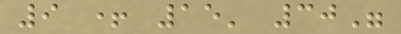9 + 15' 30"
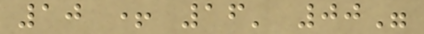10 + 16' 00"
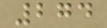274
